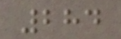284
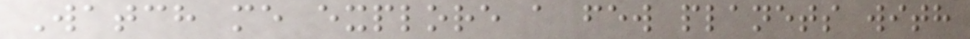Watch me explore a few planets with
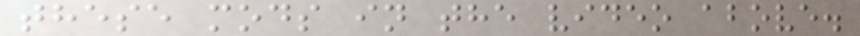these mods in the video above.
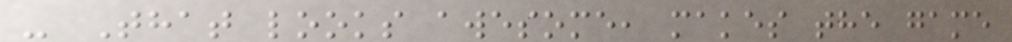- That looks awesome, makes the game
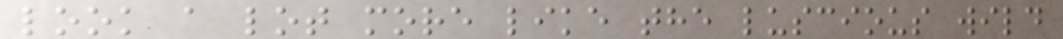look a lot more like the luscious wild
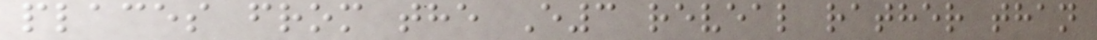places from the E3 reveal rather than
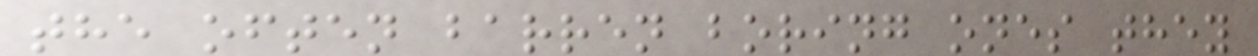the often barren boring ones they
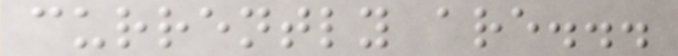currently are...
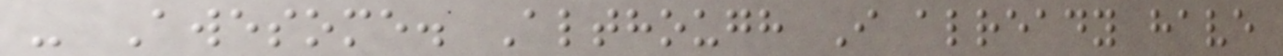- Awesome. Although I already have
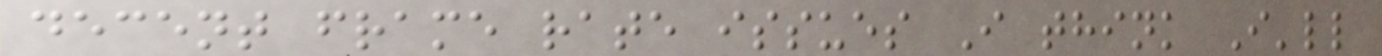decent frame rate issues I think I'll
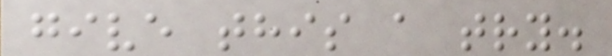give this a try.
